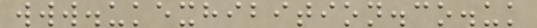www.ukexhibition.co.uk
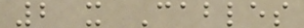2 x Cables
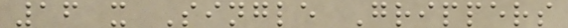16 x Single Grippers
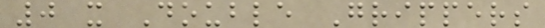0 x Double Grippers
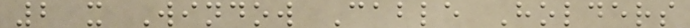2 x Window Cable Holders
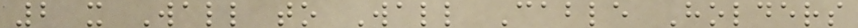2 x Wall to Wall Cable Holders
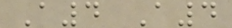A4 A4
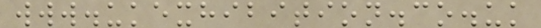www.ukexhibition.co.uk
